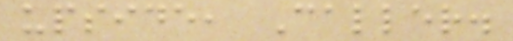upside, Caller.
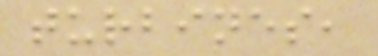turbines,
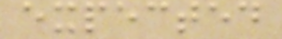expected
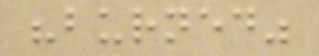"burned"
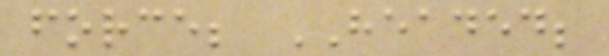force; HEADED;
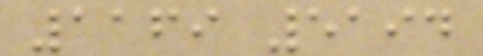1169 5194
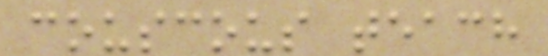couscous teach
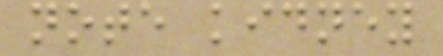note kidney
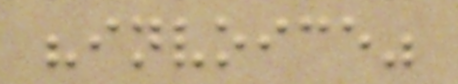"invoice"
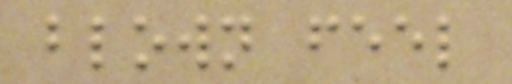blown feel
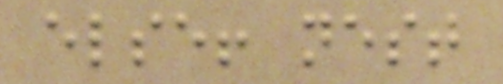else! nest
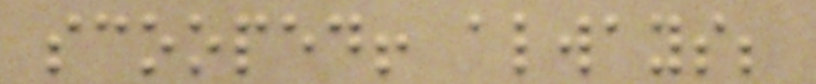scooped! always;
